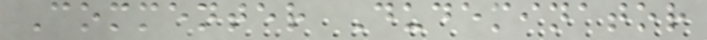Commenter Dudeminator
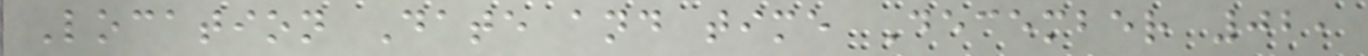Location Date and time December 02,
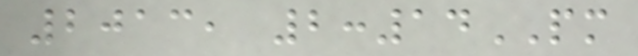2013, 2:14PM
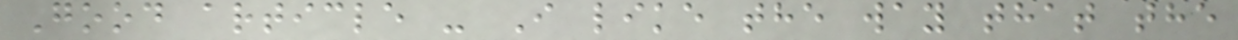Good article - I like the way that the
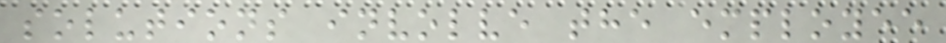solutions involve the employee
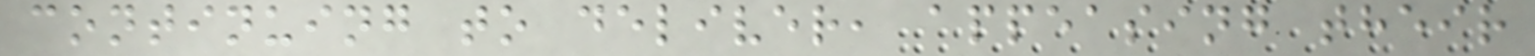continuing to deliver, appeasing their
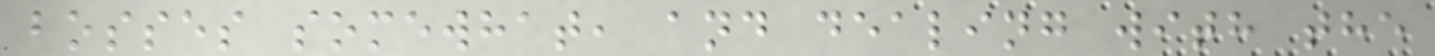bosses somewhat, and dealing with the
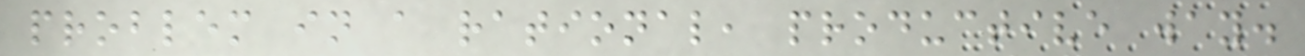problem in a rational, productive way.
